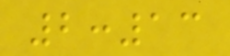2:13
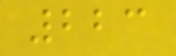223
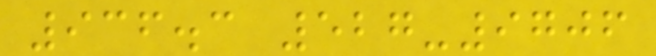936.3 527-9706
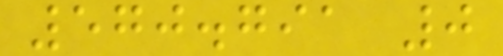570.791 0
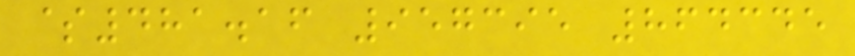$481.16 957395 864345
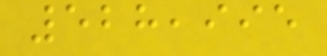528,995
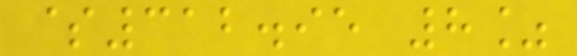$312.95 8%
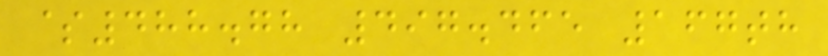$488.78 497.465 167th
